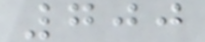700
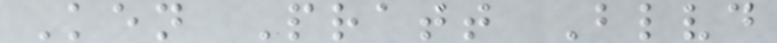Ken Pratt Blvd
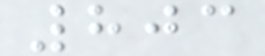803
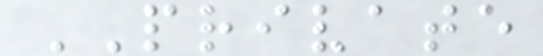PRIVATE
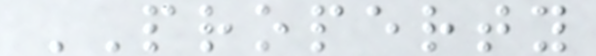PROPERTY
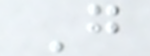G
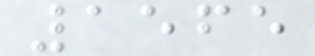1565
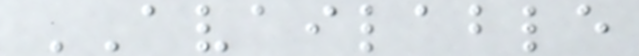AVAILABLE
